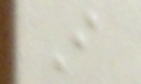I
